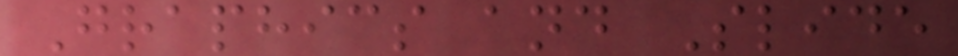Graphics and Slide
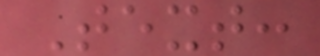Text:
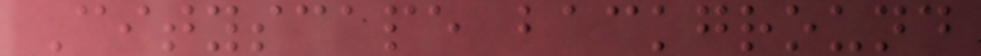Cityscape background
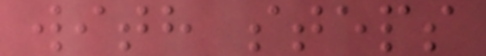with steps
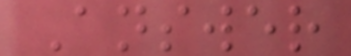Answer
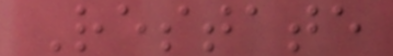Restate
